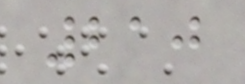210
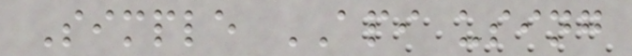Simple API using
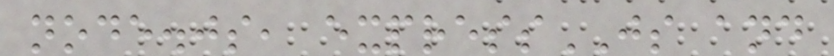node.js, expressJS and
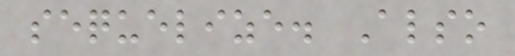sequelize. Also
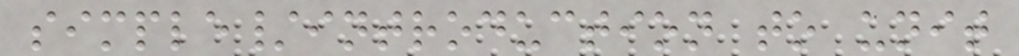simple/introduction to unit
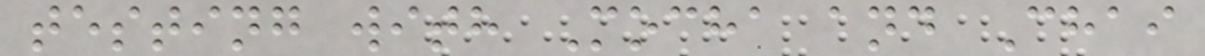testing with Mocha and Chai
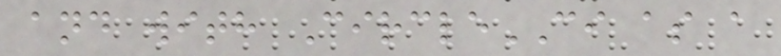and with CircleCI as a
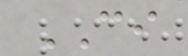CI
